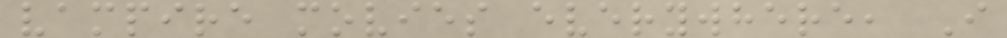vampire movies everywhere, I
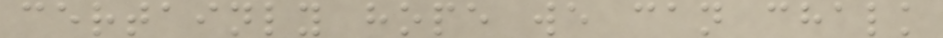certainly hope we can chalk
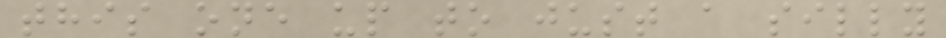this one up to just a silly
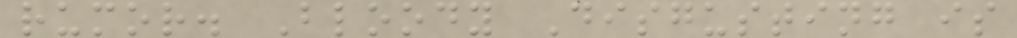rumor. Bloody Disgusting is
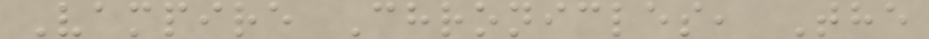Vampire Chronicles, The
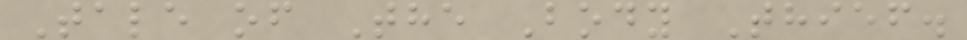Tale of The Body Thief.
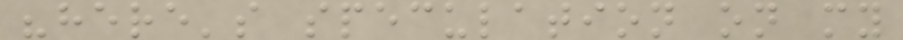"here's speculation on my
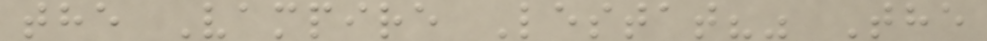the Vampire Lestat?" The
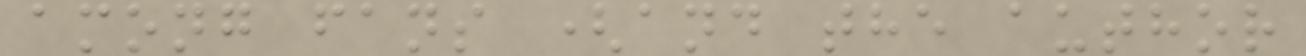among fans (and the author
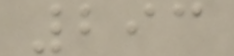293
